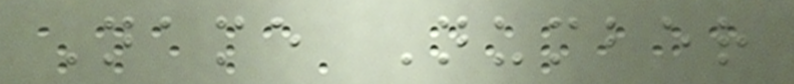Name Number
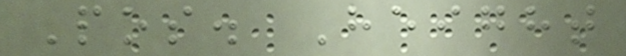Pos. Height
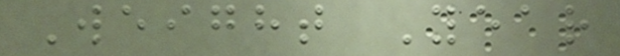Weight Year
